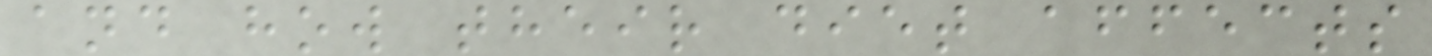and how their diet affects
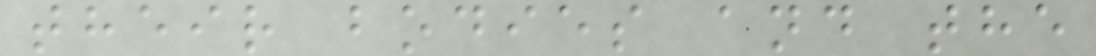their bodies and the
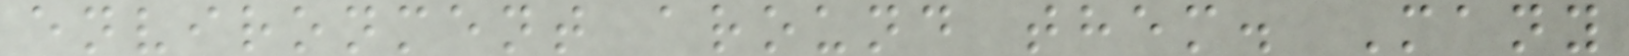environment around them. Many
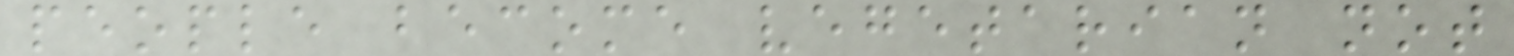people become vegetarian not
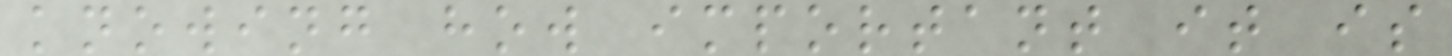knowing how important it is
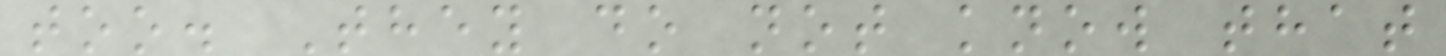too. They do not know that
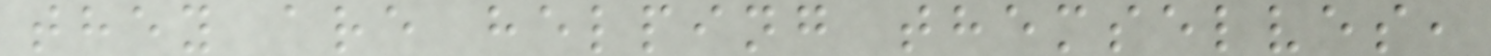they are helping themselves,
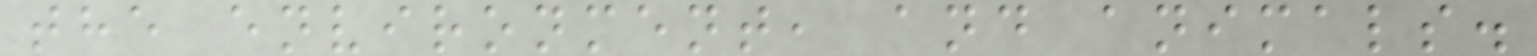the environment, and animals.
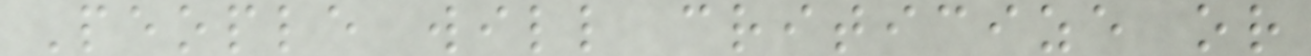People will criticize or
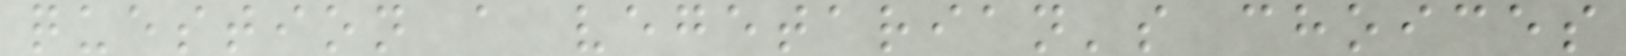question a vegetarian's choices
